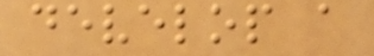develop a
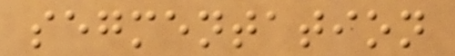segmentation
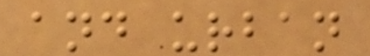and urban
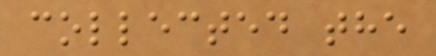collected the
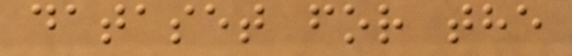dataset for the
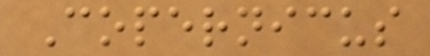Copernicus
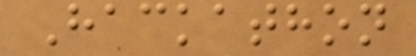Hackathon
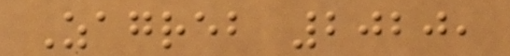Zagreb 2020,
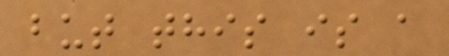but this is a
